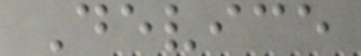Device
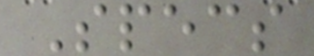Specs
